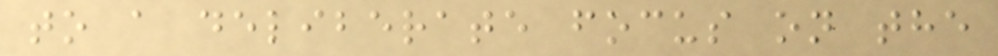to a deliberate focus on the
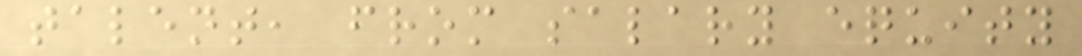talent, from salary equity
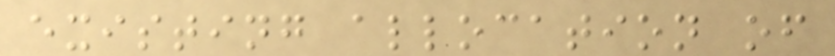existing allocation of
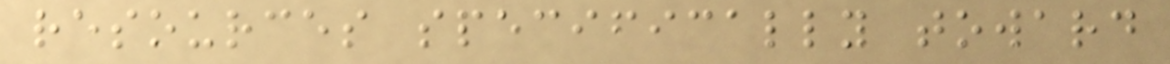resources specifically toward
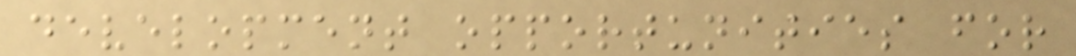development opportunities for
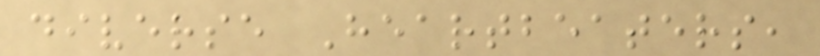diverse Heartbeaters,
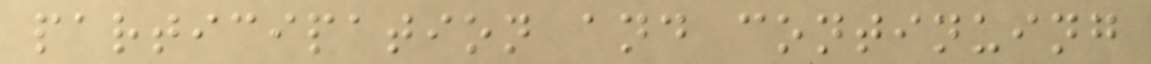participation and continuing
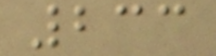233
